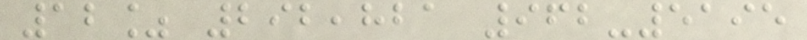12% 292,821 962-5195
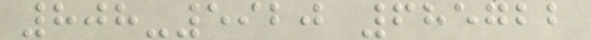808-5920 685722
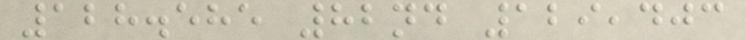128.585 82nd 129,403
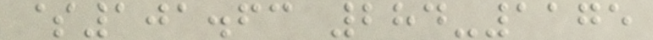$101.63 284-1175
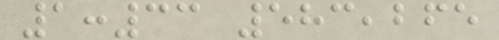1:33 583,265
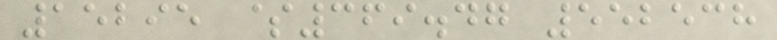15295 $369.47 552538
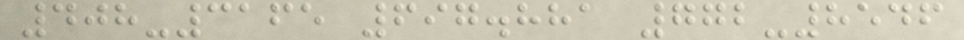408-3165 697.881 772-8546
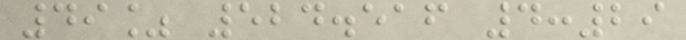49% 524.516 4:29
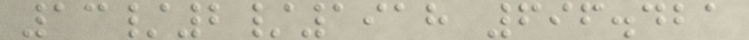13/2/1918 696.421
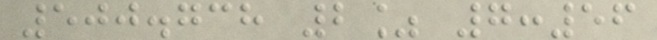500.738 2% 7:56
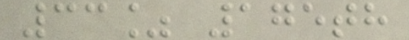33% 175th
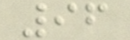96
